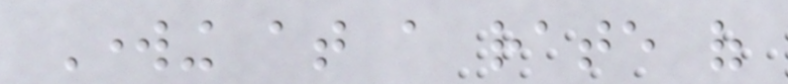Working at a rate of
